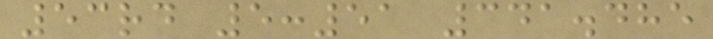53rd 5:51 341.485
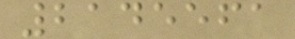2145561
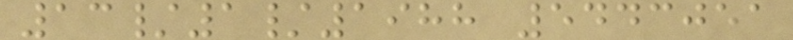13/1/1988 5443051
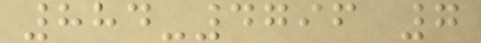884-4796 7
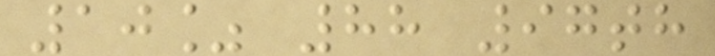10% 88 97th
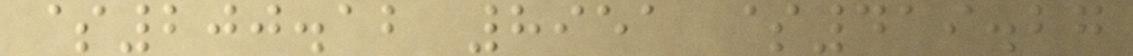$200.12 8951 $419.27
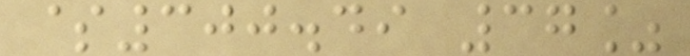$300.49 37%
